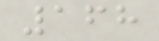168
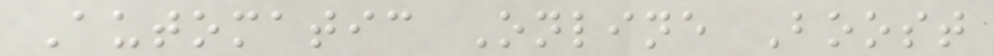Automatic Online Boost
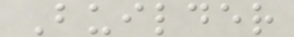Builder
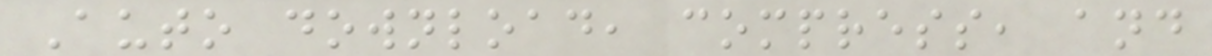Auto download, compress, and
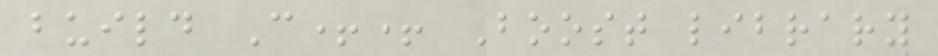build C++ Boost library
